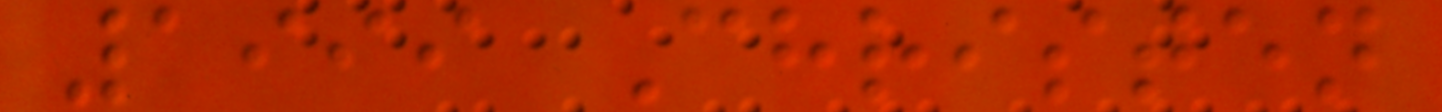1999 Christen
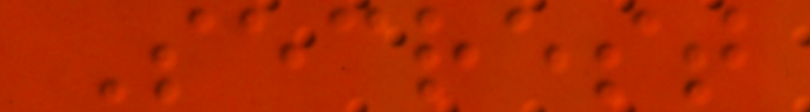Secrest
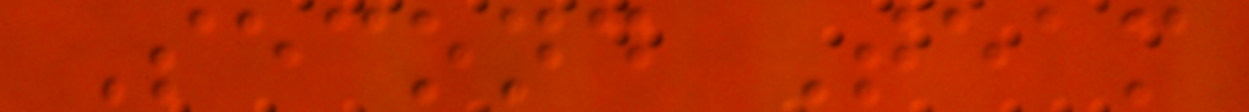Second Team
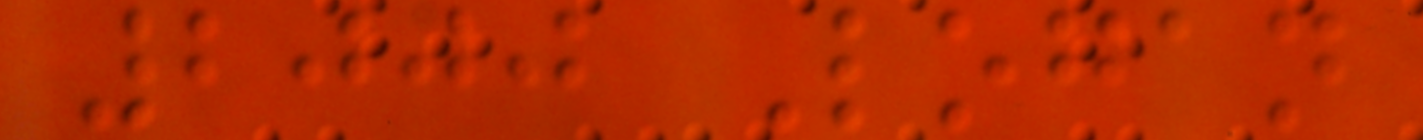2000 Logan
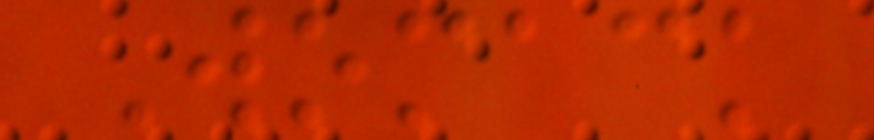Womack
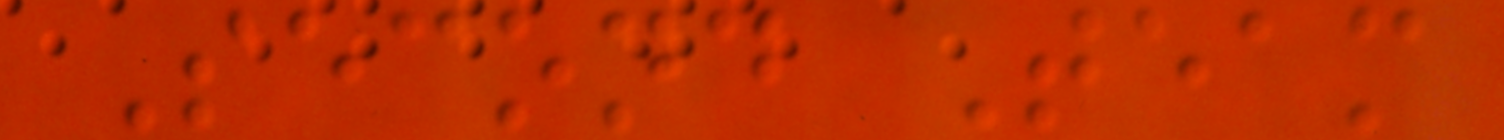Second Team
